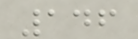146
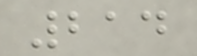214
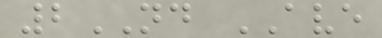2ND AVE
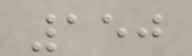150
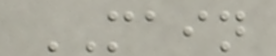MAIN
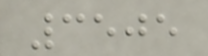3505
